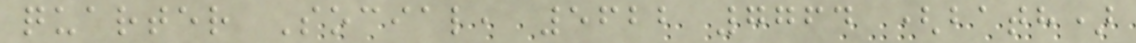quarter Social, 5622 7764 (bath)
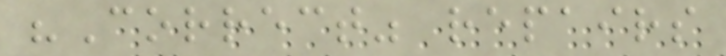"Correct" repairs
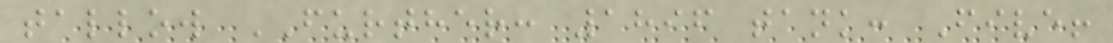tallow FURTHER: 1896 tank: Five!
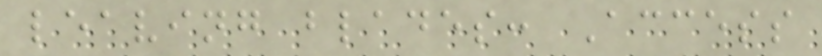leaving blades: Access
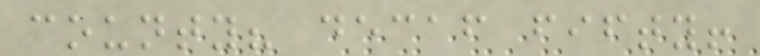county? decaf fifty!
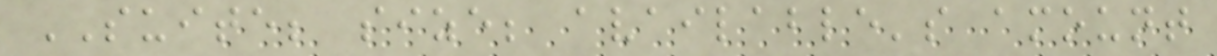SUITE; size; available's amount
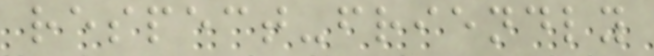respect-friendly
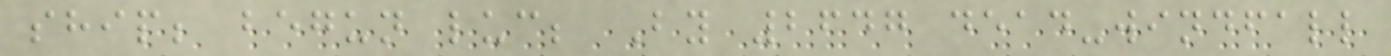ship; begun luc; By 2647 dead-windfall
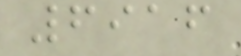6916
